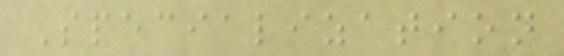Specialization
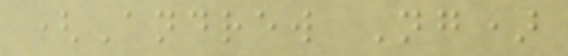(Andrew Ng)
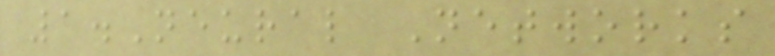1.Neural Networks
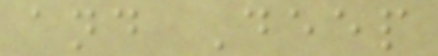and Deep
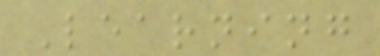Learning
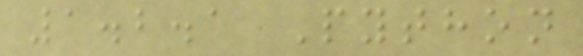1.2.1 Python
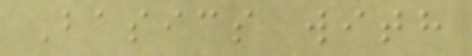Basics with
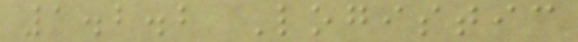1.2.2 Logistic
